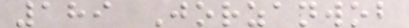189 Jorzanwob
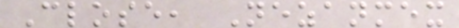Close, Nezanmex
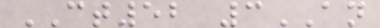CT52 3AN
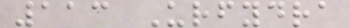113 Urfydra
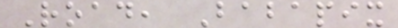Road, Babapix
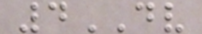4DV
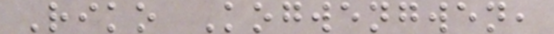Riko Kogwengwen,
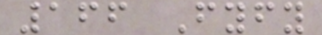166 Fyfy
